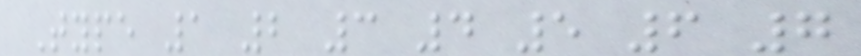Type 1 2 3 4 5 6 7
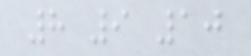8 9 10
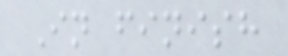In finish
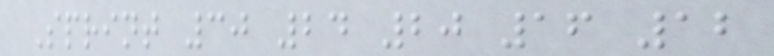Sprint 30 24 20 16 12
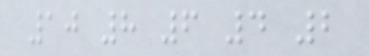10 8 6 4 2
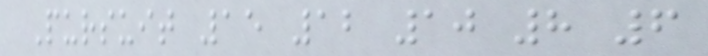Pursuit 15 12 10 8 6
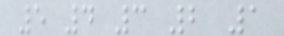5 4 3 2 1
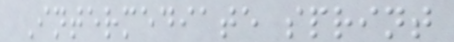Intermediate sprint
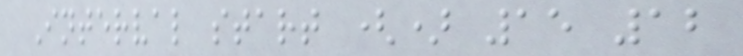Interval start () 15 12
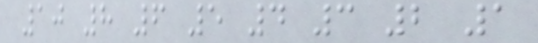10 8 6 5 4 3 2 1
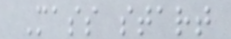Mass start
